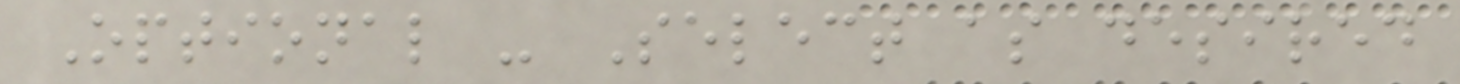Optional - Select as desired
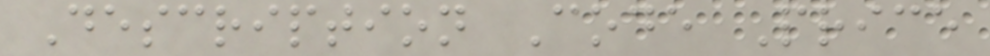Description Code Price
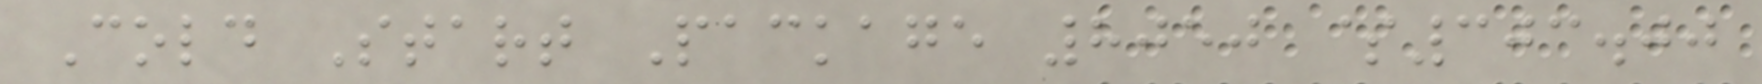Cold Start Package 8050 $303.00
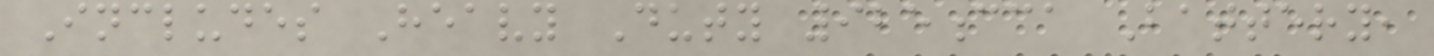Includes Heavy Duty 925cca Battery,
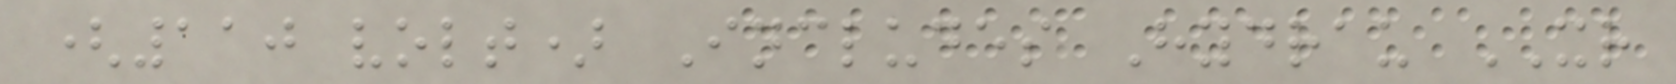(110 volt) Includes Hydrau XR
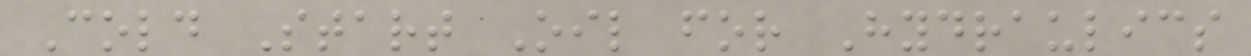Cold Start Oil for Hydraulics
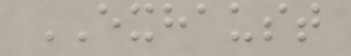EXHAUST
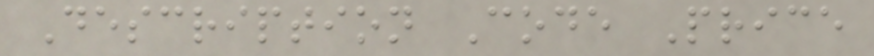Description Code Price
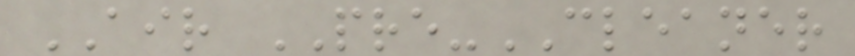AIR PRE-CLEANER
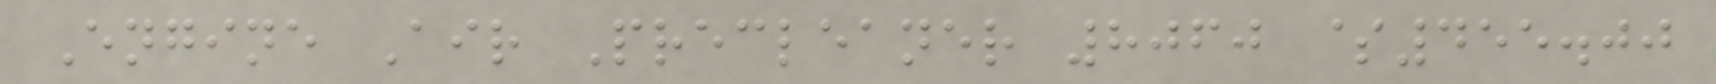Engine Air Precleaner 8060 $455.00
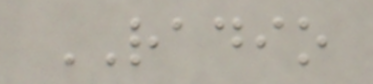RADIO
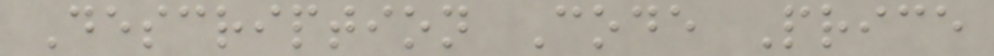Description Code Price
